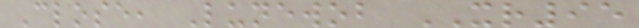Close, Lunewob XR95
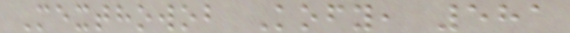Mexthowob Kofy, 581
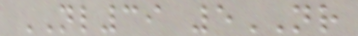NL39 5NR
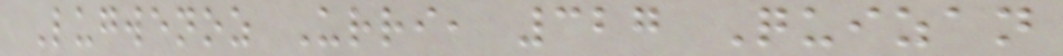Lugwenoz Urri, 327 Quizan
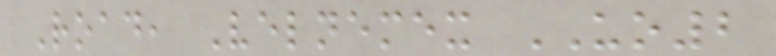Road, Velnemex UO2
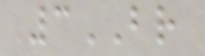3BR
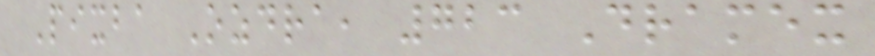Pixba Ozdra, 723 Dramex
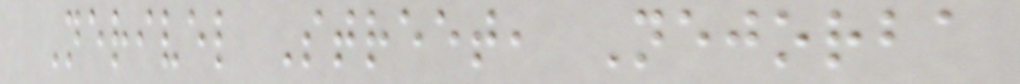Nerivel Street, Nejorba
